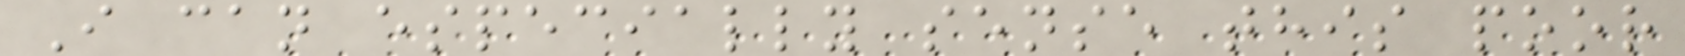I can especially sense this poor
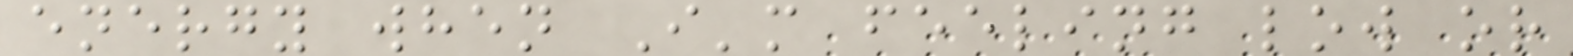energy when I'm feeling low or
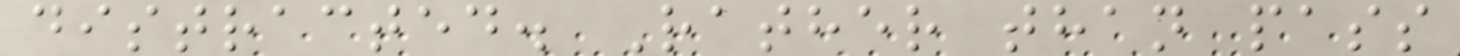distracted. Rather than pass
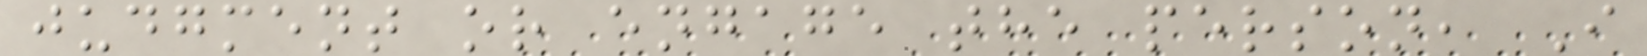judgment or engage the person, I
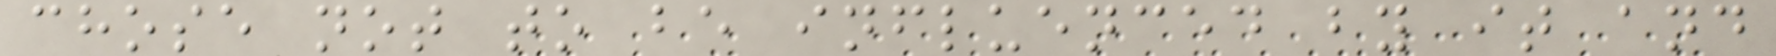chose not to be influenced by it and
